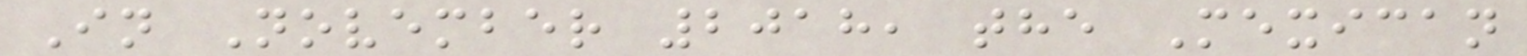In November 2018, the Mexican
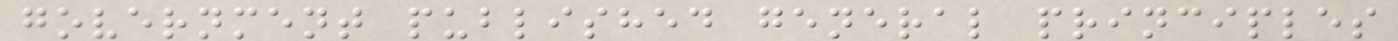government published general principles
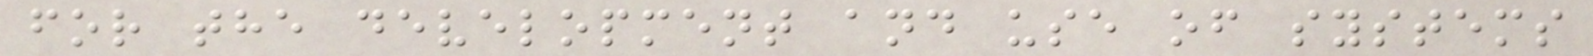for the development and use of systems
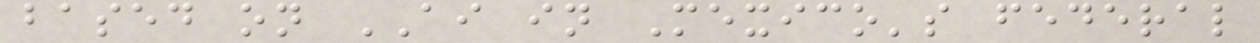based on AI in Mexico's federal
